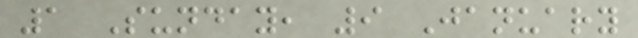1 Sunday, 9 January
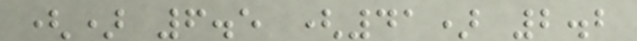() 6.5 (41) 2.2
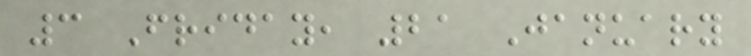3 Friday, 21 January
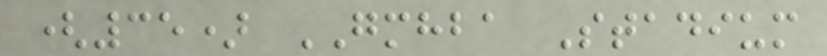(35) GMHBA Stadium
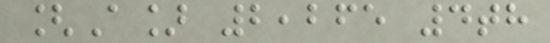[A] 2,265 4th
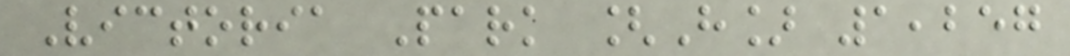Victoria Park [H] 1,257
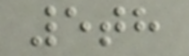5th
